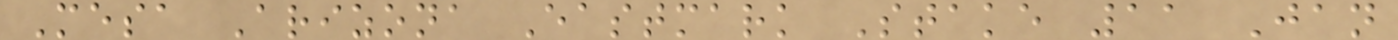Mesa Arizona Eastmark Stake 11 Jan
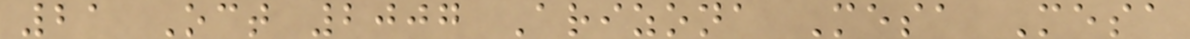21 Oct 2007 Arizona Mesa Mesa
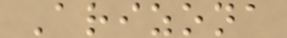Arizona
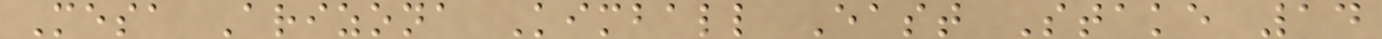Mesa Arizona Kimball East Stake 14
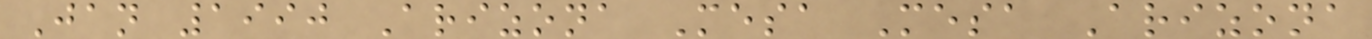Jan 1990 Arizona Mesa Mesa Arizona
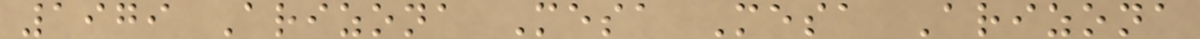1979 Arizona Mesa Mesa Arizona
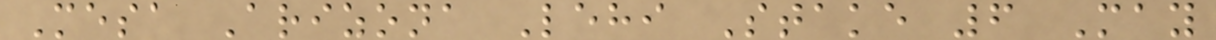Mesa Arizona Lehi Stake 6 May
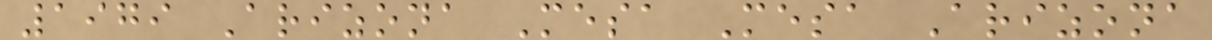1979 Arizona Mesa Mesa Arizona
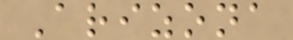Arizona
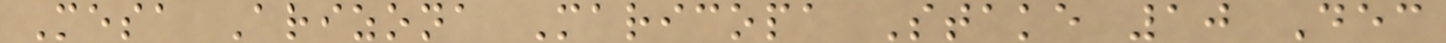Mesa Arizona Maricopa Stake 10 Dec
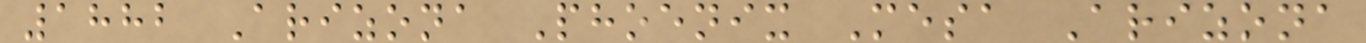1882 Arizona Phoenix Mesa Arizona
